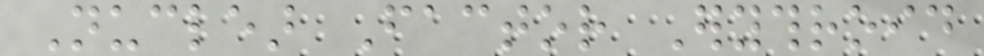Nuclear Factor Erythroid
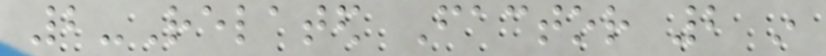2-Related Factor 2 in
